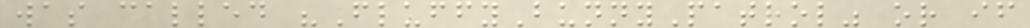was called "FluffyBunnyPatrol" or if
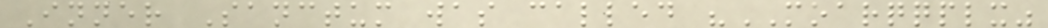Inner Sanctum was called "MOARQQPLX"
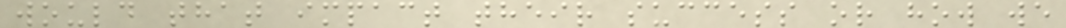would that impact their success or how we
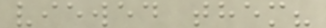viewed them?
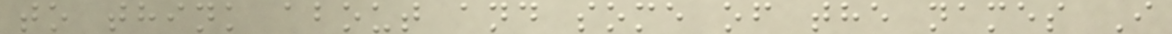to think about and some of the names I
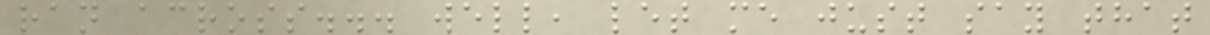ran across... well, let me just say that
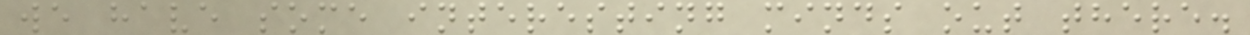we have some interesting minds out there.
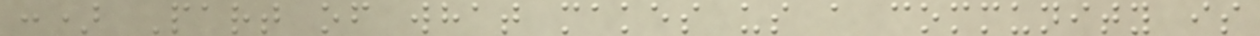:) Part of what makes us a community is
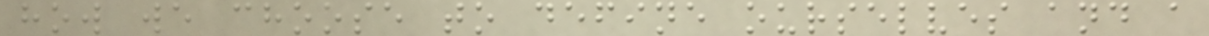how we choose to define ourselves and a
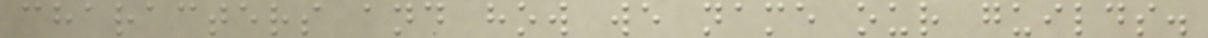characters and how we name our guilds.
